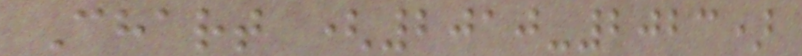Chart (2010-2023)
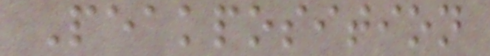Peakposition
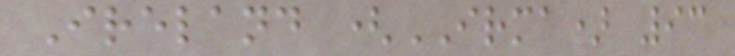Ireland (IRMA) 93
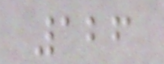126
